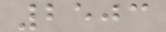2503
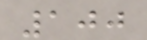100
